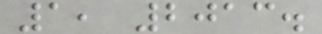1, 2013.
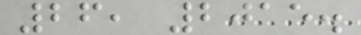26, 2015.
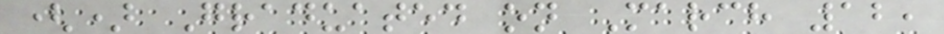() Graduated on March 12,
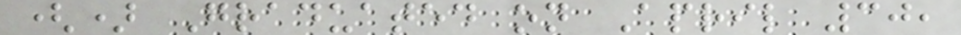() Graduated on April 30,
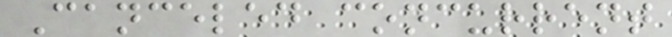Canceled concurrent
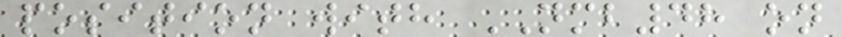position with NMB48 on
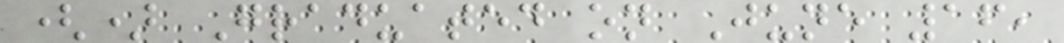() Graduated on June 16,
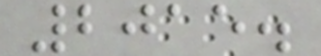2015.
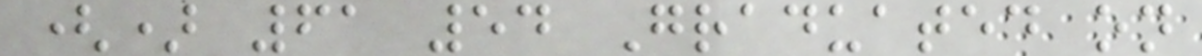() 61 54 Graduated on
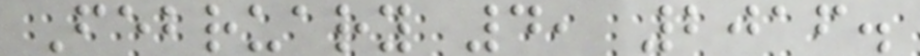February 4, 2016.
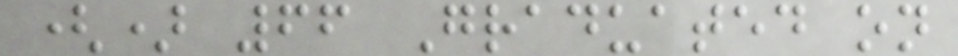() 66 Graduated on
